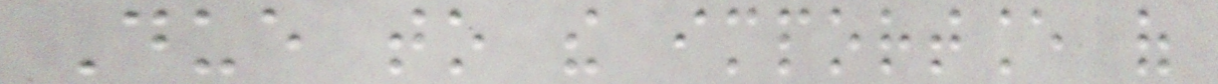Due to the importance of
